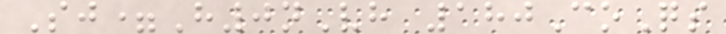Sj=H0nVh 180CoQs
